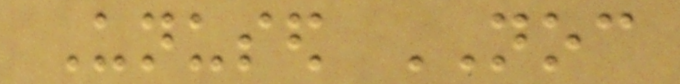Unused NOC
